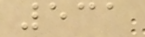531
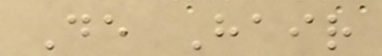De Hair
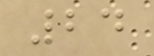24
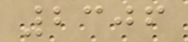2306
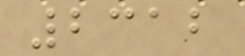2312
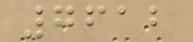7612
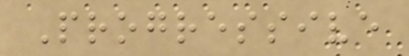Progressive
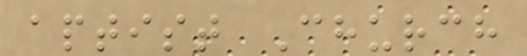aptist Church
